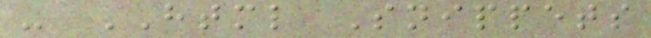- HTML Snippets
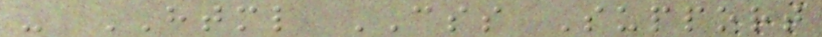- HTML CSS Support
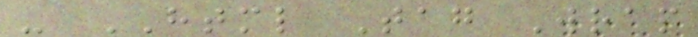- HTML Tag Wrap
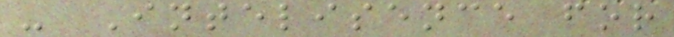- Intelisence for
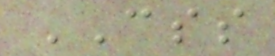CSS
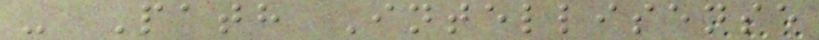- Path Intellisense
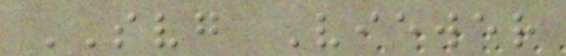SVG Viewer
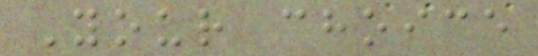Your choice
